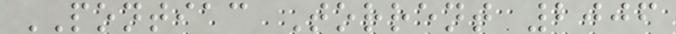PONTIAC Torrent 2006
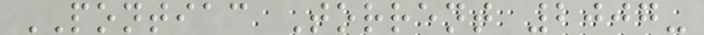PONTIAC Torrent 2007-
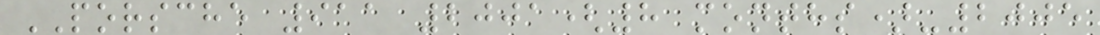PORSCHE 911 2001(8 months)-2005
